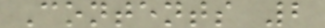Contents 2
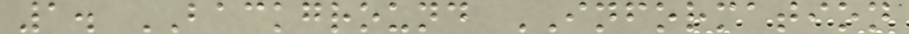1. BACKGROUND INFORMATION
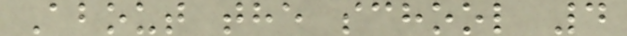About the school 4
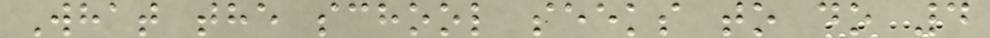What the school seeks to do 4
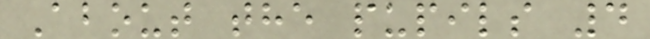About the pupils 4
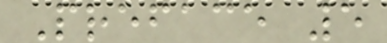Preface 5
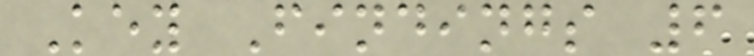Key Findings 6
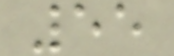55
